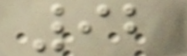92
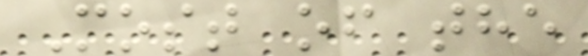Most of the
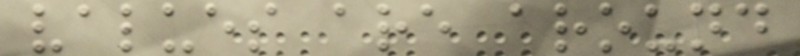values are around
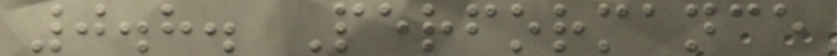0.8. Performance
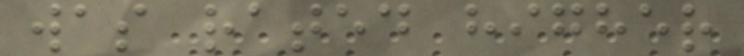was rated higher
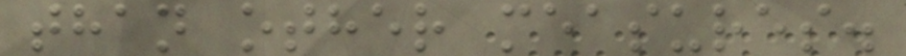than other measures.
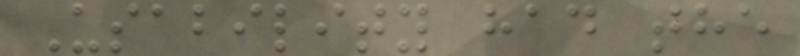Usability had the
